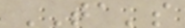TA's
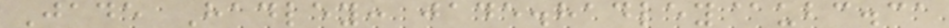Jade Hadley: jade.hadley@ubc.ca
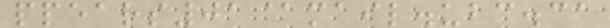ppears01@mail.ubc.ca
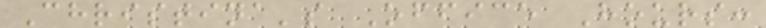Christina's Office Hours:
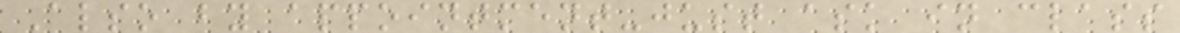Also by appointment-just ask in class
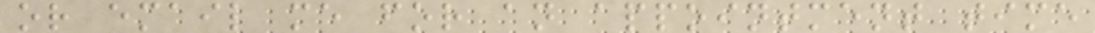or email me for an appointment time
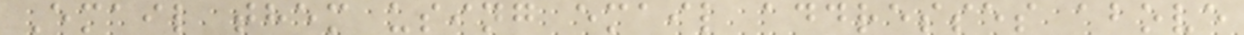Email them using email addresses above
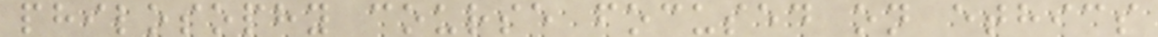philosophy course focused on ethics
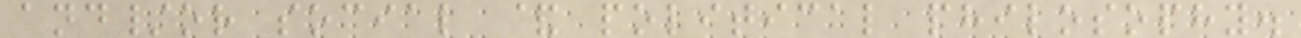and/or social & political philosophy.
